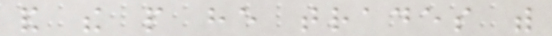and the people he trades with
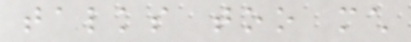talks too much
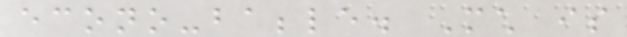econo-babble. Much is
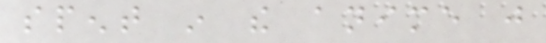spent in the anime just
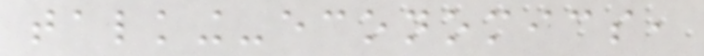talking-economics,
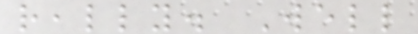really. Well
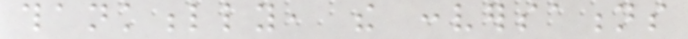thankfully, the conversations
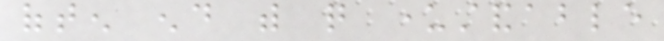often end with quite understandable
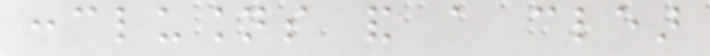conclusions and a clear
